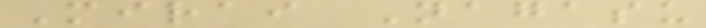Mirai Nagasu
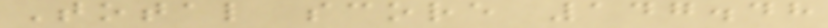Total score 147.48
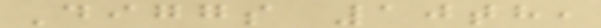Diggs 10th,
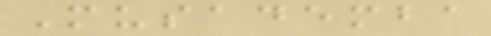Musademba
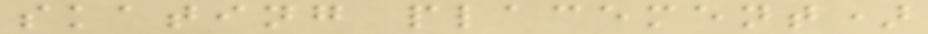skating placement)
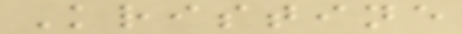Kristine
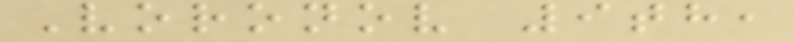Voronov 9th,
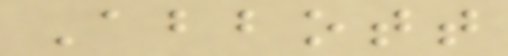Abbott
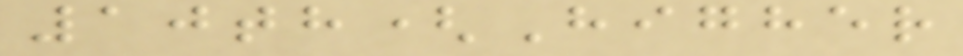10th(Higher
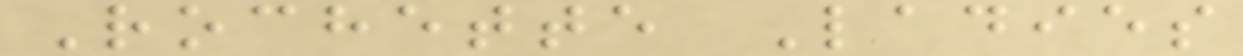Rochette Ladies
